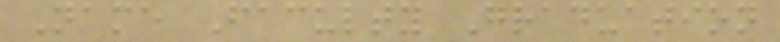Name Faculty Graduation
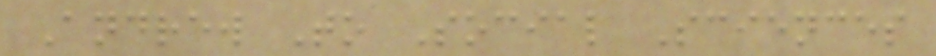Andrew To Social Sciences
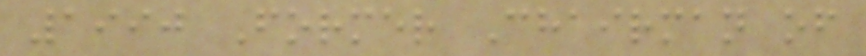1990 Former Chairman of
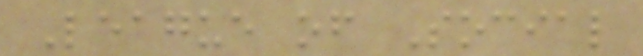League of Social
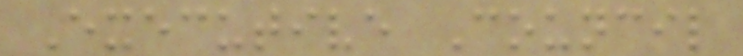Executive Council
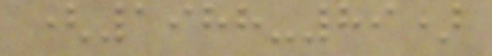(1988-89)
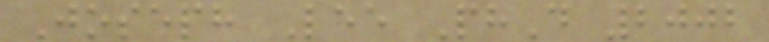Joseph Lee PhD 2002
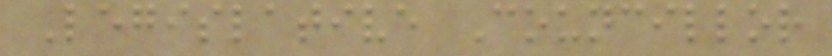Legislative Councillor
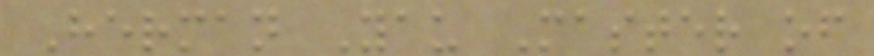Herman Yau Master of
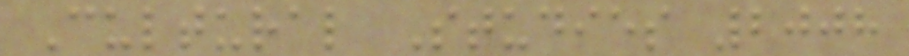Cultural Studies 2008
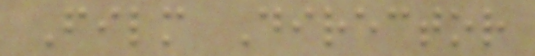Film Director
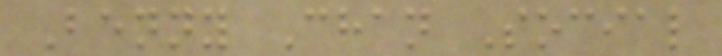Benny Chan Social
